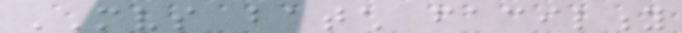MVS batch facility
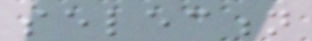selection
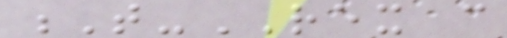T-REX can
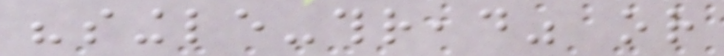"single-thread" or
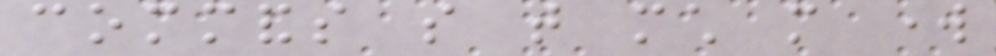commands so that much more work
